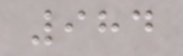984
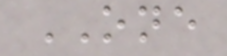ONE
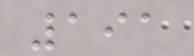191
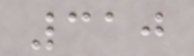310
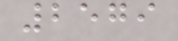2579
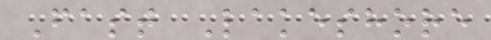Fast Lakeshore
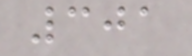301
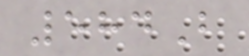584B
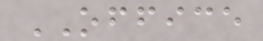OFFICE
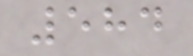584
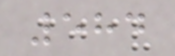584
